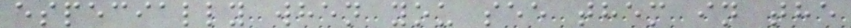especially when you see them in the
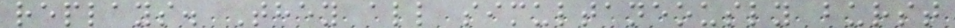replays. They all simultaneously burst
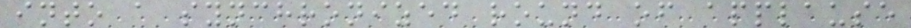into a synchronized round of applause
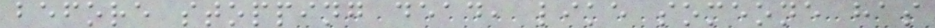before stopping dead, like someone has
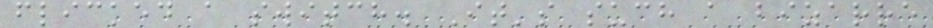flicked a switch. It's such a bizarre
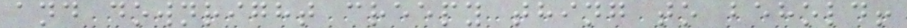and downright creepy thing to behold!
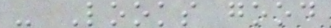- Looks good
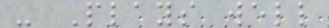- Plays well
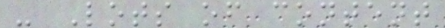- Lots of content
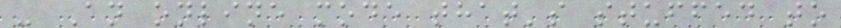- An online mode that's stuffed to
